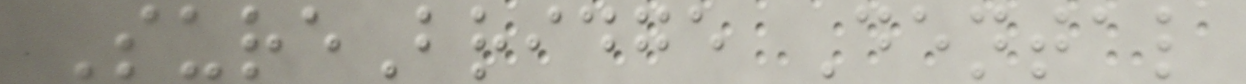SureBridge Dental
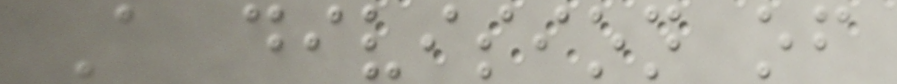A division of
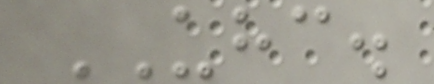UHC.
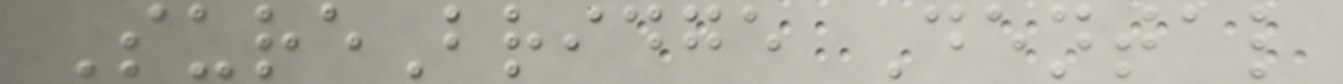SureBridge Dental
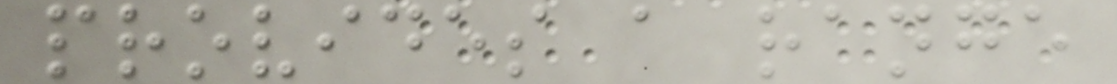provides a range
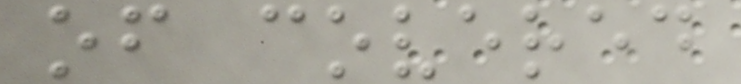of covered
